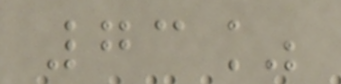73%
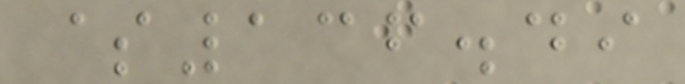$136.49
